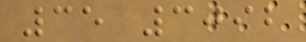35 3092
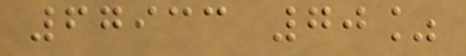67933 70%
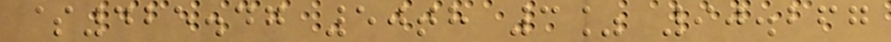$425.47 50th 3% 90.267
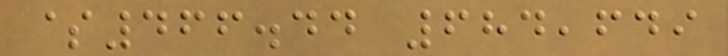$466.44 684,649
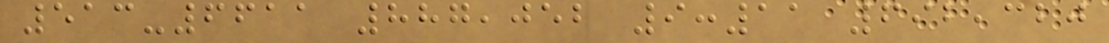513-6611 887,052 9:11 692,320
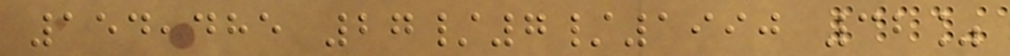154,485 27/7/1990 32%
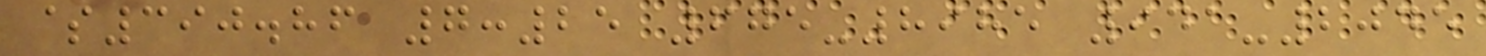$390.86 7:25 675-8985 941-2045
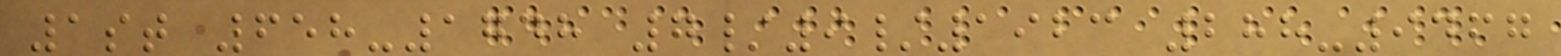1st 658-1748 7/9/1923 288-9467
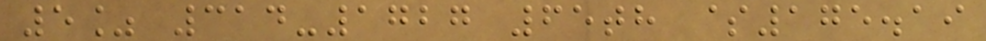5% 314-1727 65th $175.19
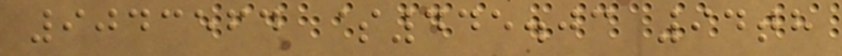9043564 $445.03 94th
